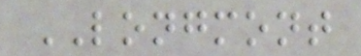LONGMONT
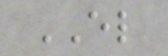EL
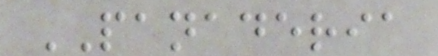PANADERIA
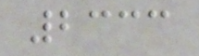2333
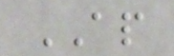AP
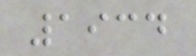1934
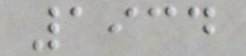1934
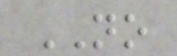NO
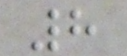8
